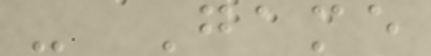- Game
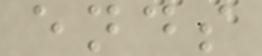ends
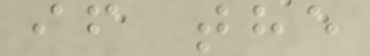if the
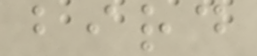bird
